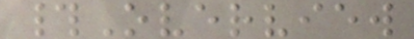#Overview
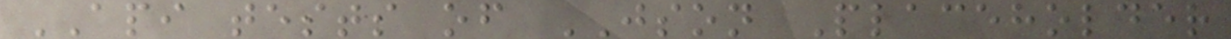API tests of JSON Placeholder
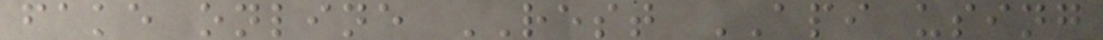fake online REST API using
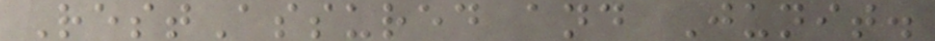RestAssured and Junit.
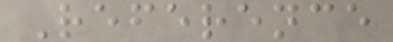Reference
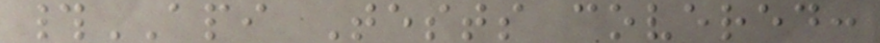#API Tests covered:
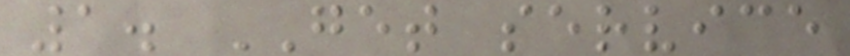1. GET service
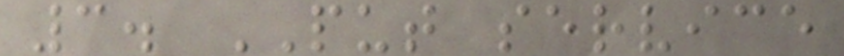3. PUT service
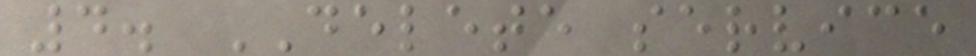4. DELETE service
